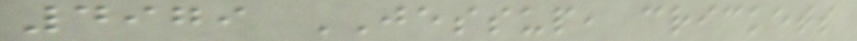4979 JESSUP, crickets
